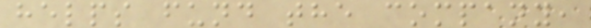helps fund the company,
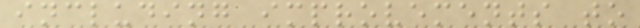including improvements to
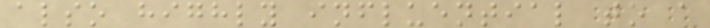also highly influential to a
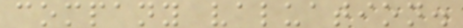company valuation.
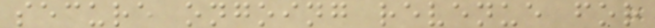secure ongoing revenue for
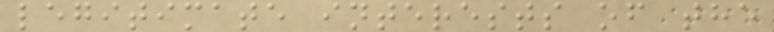legitimate interests of the
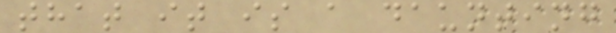that it is a daunting
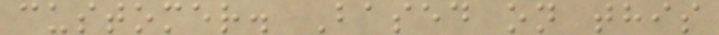customer. Based on this
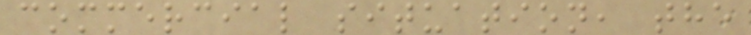commercial situation, the
